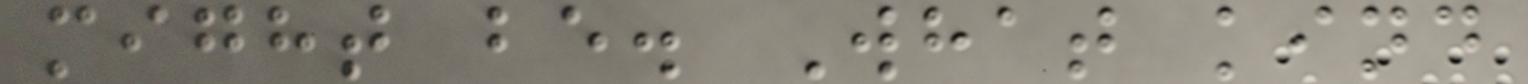might be. What kind
